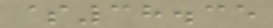$38.35
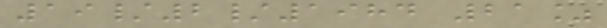19/2/1984 21%
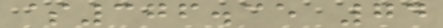$376.35 74
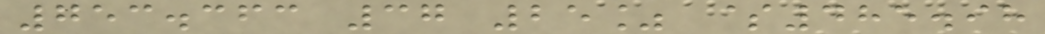753.363 37 25% $485.98
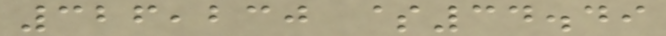326,230 $34.49
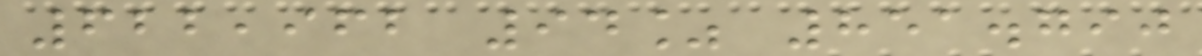622,962 94% 851.790
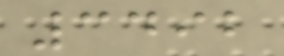3492
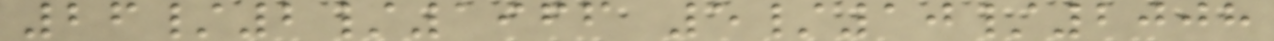26/2/1966 5/10/2008
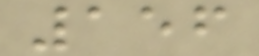156
